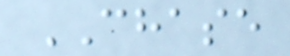CHASE
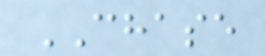CHASE
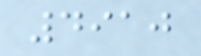4910
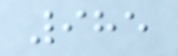985
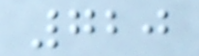720
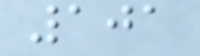101
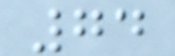74
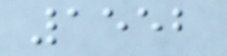1552
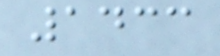1433
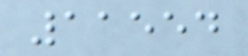11554
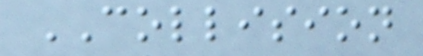COLLISION
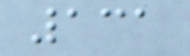131
